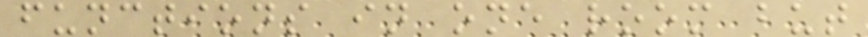functions in one room but
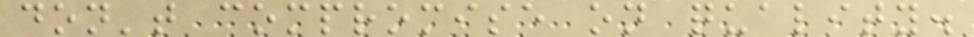don't compromise on quality.
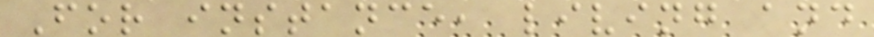For instance, living and
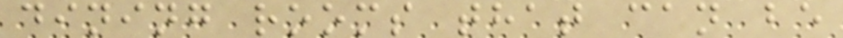dining rooms that can be
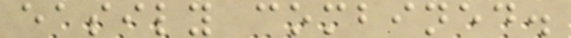easily combined.
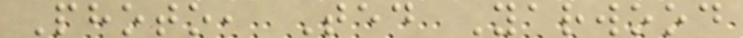Photo, Ted Yarwood
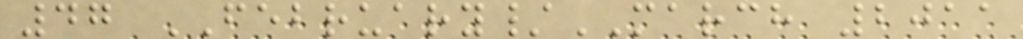47 FEBRUARY/MARCH 2011
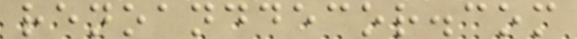renoanddecor.com
